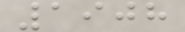1908
